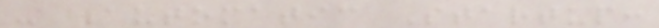- Automatic Startup:
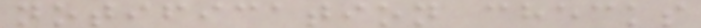notification checks
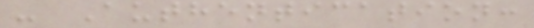- Authentication:
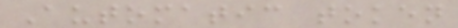Automatic token
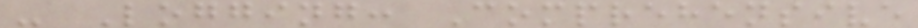- Logging: Comprehensive
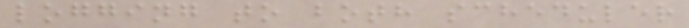logging to both scheduler
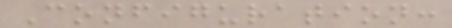Configuration:
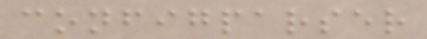configparser
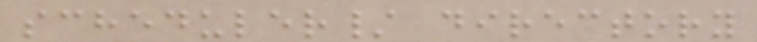scheduler/ directory
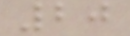20
